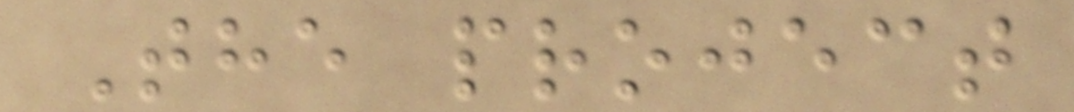The project
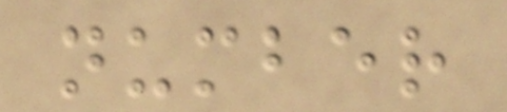number
